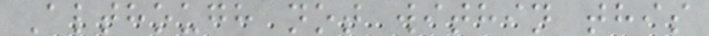Although not within this
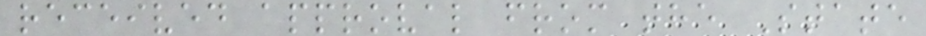received approval from the State
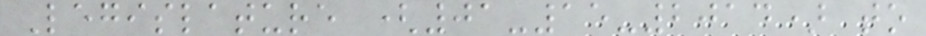Legislature (01-15-2014) to
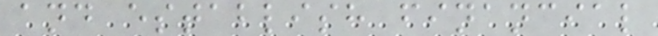and establish financial
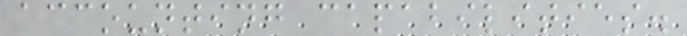accounting capabilities.
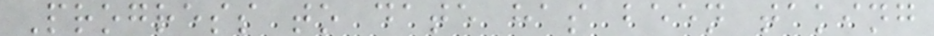Progress to date has been taking
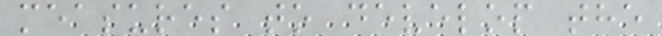measures to develop the
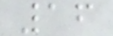16
